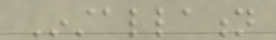Installation
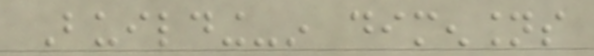Building-in dimensions
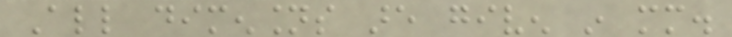All dimensions are given in mm.
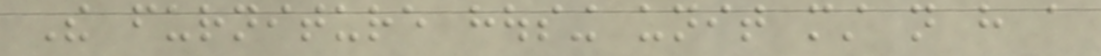The furniture housing unit must not have a
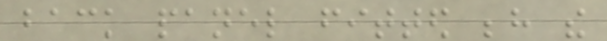back panel fitted behind the
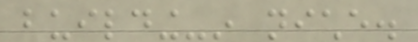building-in niche.
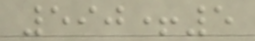590+5
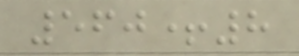560+8
